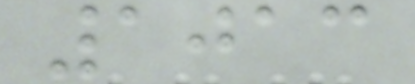1013
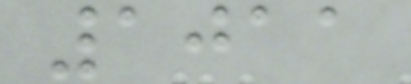1011
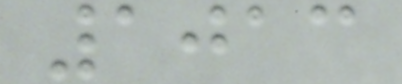1013
